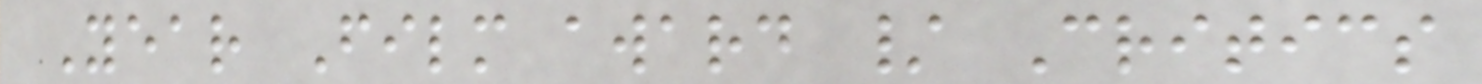Year Film award / Critics
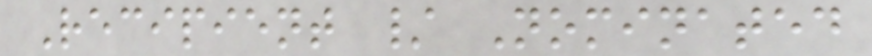Recipient / Nominated
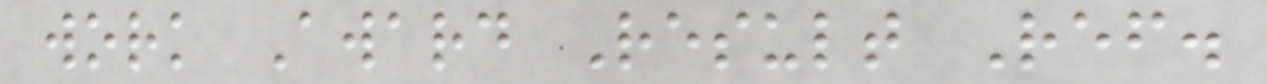work Award Result Ref.
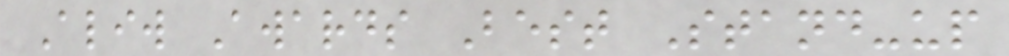Aliw Awards Best Stand-up
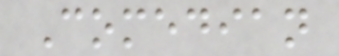Comedian
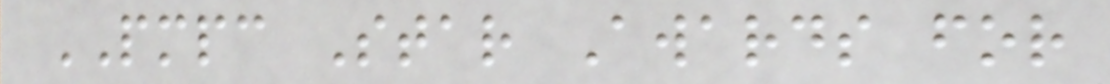PMPC Star Awards for
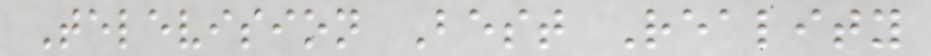Television Best Reality
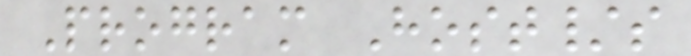Program Host/s
